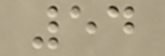54
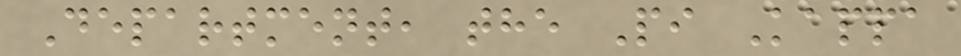Department, the Pi Kappa
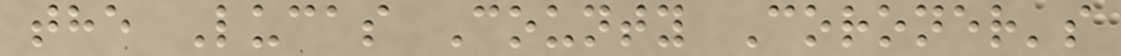the Lucas County Coroner's
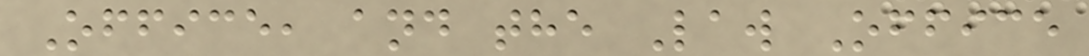Office, and the Law Office
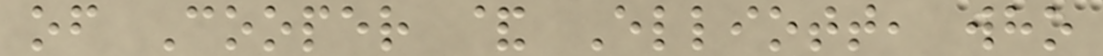of Cooper & Elliott, who
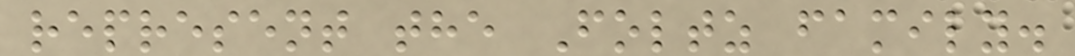represent the Foltz family.
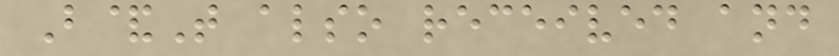B&T also received and
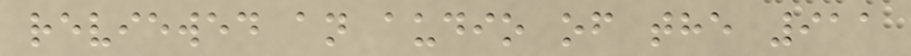reviewed an audio of the 911
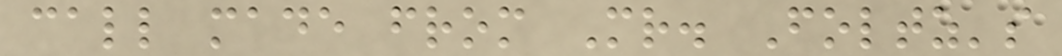call made from Mr. Foltz's
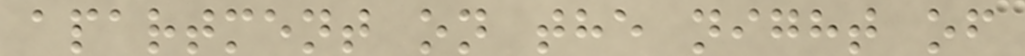apartment on the night of
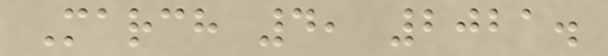March 4, 2021.
